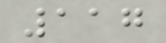117
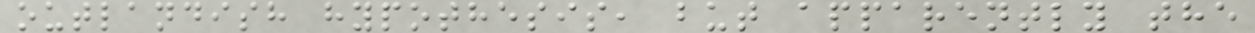outlandish hypothesis, but apparently the
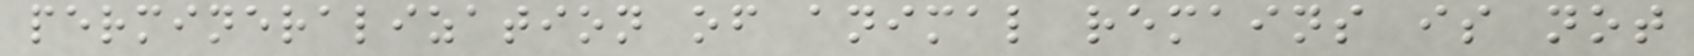permineralization of animal remains is not
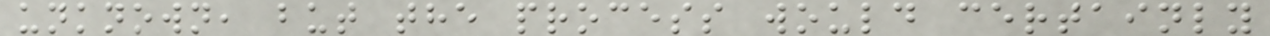unknown, but the process would certainly
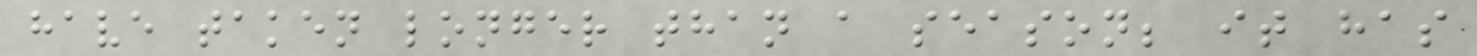have taken longer than a season; it has
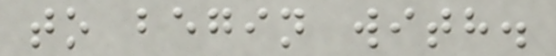to begin with.
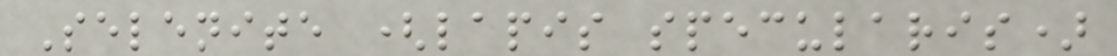Selenite (lapis specularis)
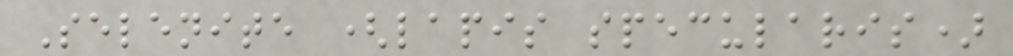Selenite (lapis specularis)
